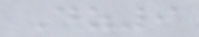Dz9
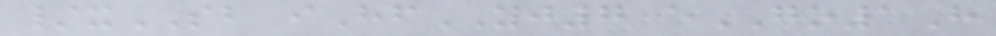/xSB iHfYJ7 eGO1H
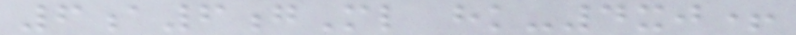6a6gMl hk-4xj+
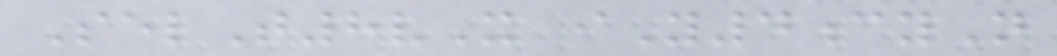SelT8vX iY4cyN
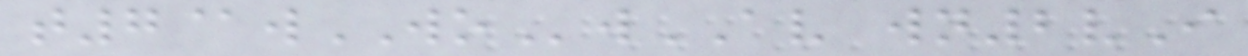t7@wWOwAV wn2vI
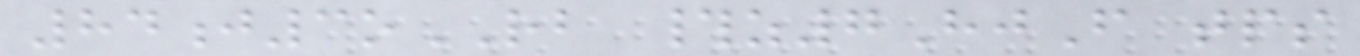84j3oRB #z7HjF tps
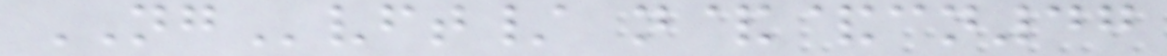NGvft/ n&&cn47
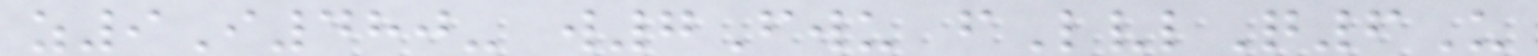z9I480- w7Fwu fLvlQ6U
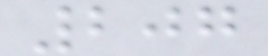207
